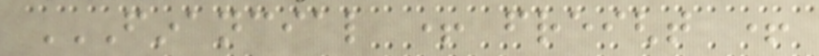FINANCIAL + FREIGHT +
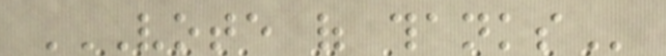VOTE OF THANKS
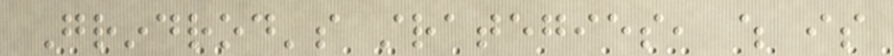Grindrod's strategies, which is
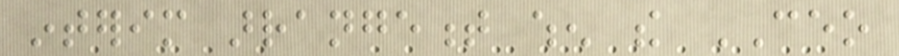interim arrangement when the CEO
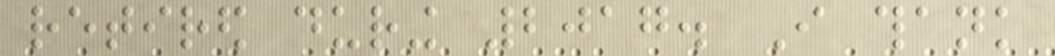retired during 2017. I thank
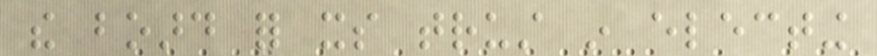the board for its trust in electing
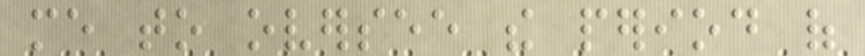me to oversee the period of
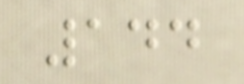144
